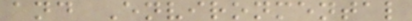and Environmental
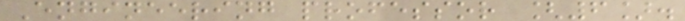Engineering professor [6].
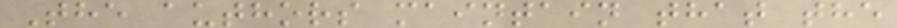The authors maintain that the
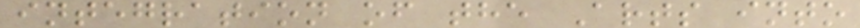integration of the Arts into
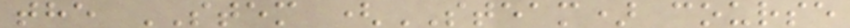the STEM (STEAM) course
